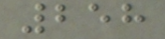258
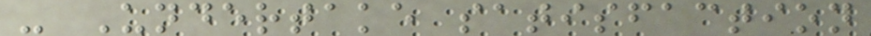- Undertake satisfaction
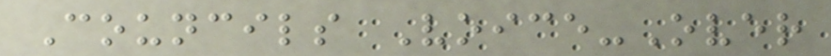Councils Voice-Over
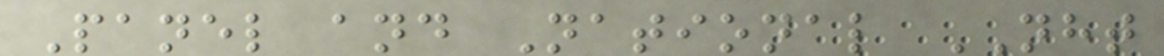Panel and National NHT
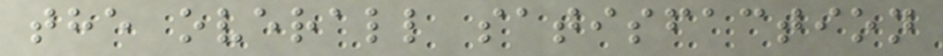the overall satisfaction
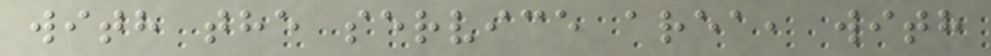with the service area, with
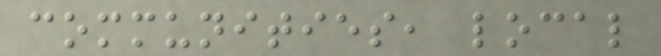communities, local
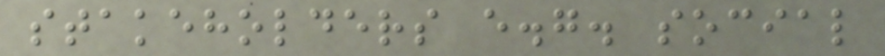stakeholders e.g. social
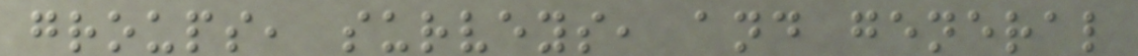groups, surveys, and general
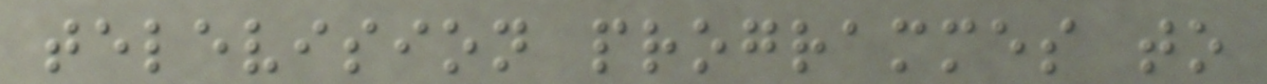television programmes to
